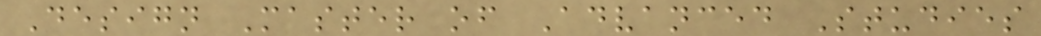Design Master of Advanced Studies
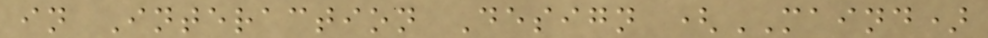in Interaction Design (MAIND)
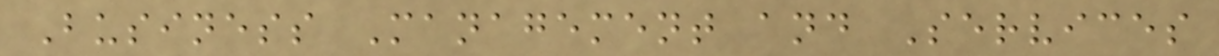Business Management and Services
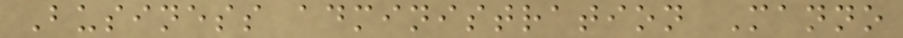Business administration Manno
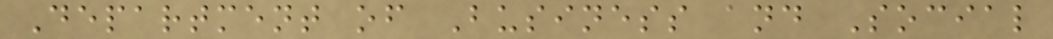Department of Business and Social
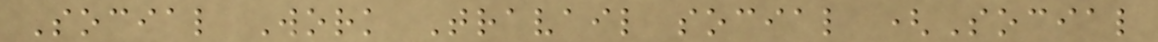Social Work Travail social (Social
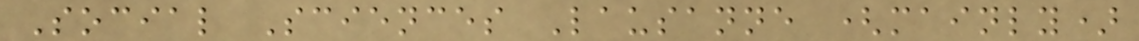Social Sciences Lausanne (mainly)
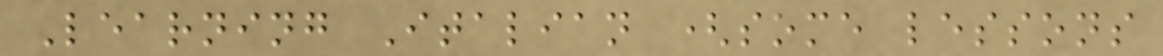Learning Italian (some lessons
